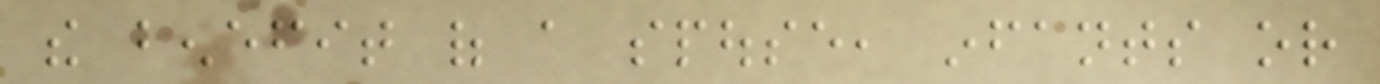the benefit of a spouse, infants or
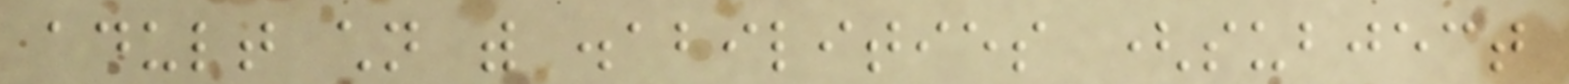adult children with disabilities (subject
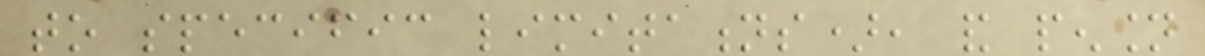to specific limitations), and pension
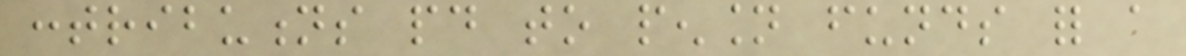contributions paid to pension funds for a
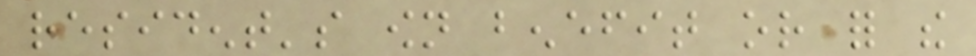resident's own benefit or for the
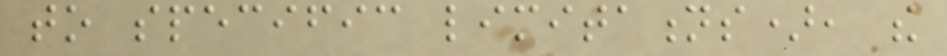to specific limitations), the
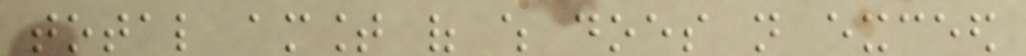total amount of which does not exceed
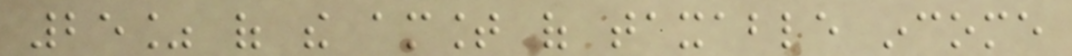25% of the amount of taxable income
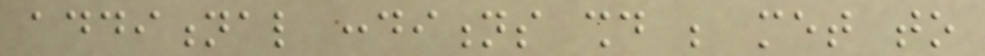additional conditions should be met to
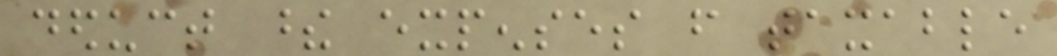deduct these expenses from taxable
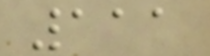111
